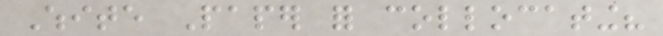White Paper for collocating?
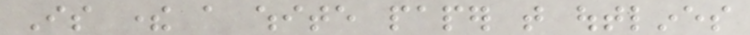Is there a white paper that outlines
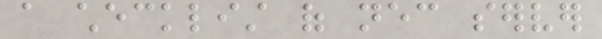a checklist of necessary server
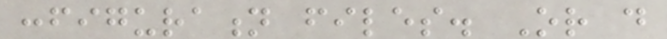configuration files. Or do
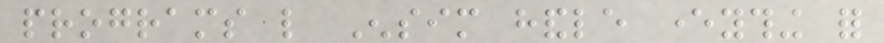programs like Ensim handle everything for
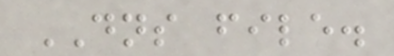DNS file.
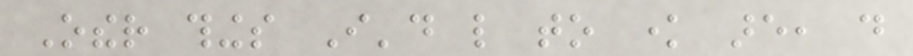Other things I'd like to know are, do
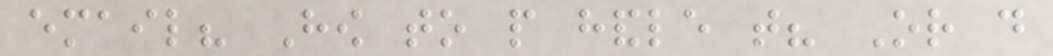email? How to people handle that? Or do
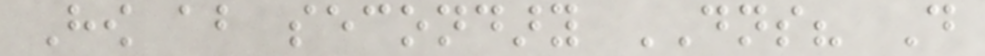How about secondary DNS? Do
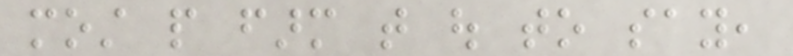most people farm that out to say,
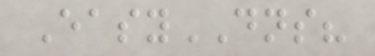EasyDNS?
